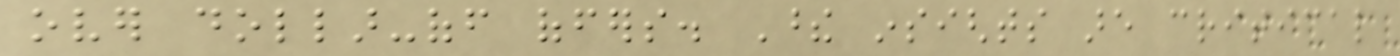over dollar-off offers. These insights are critical
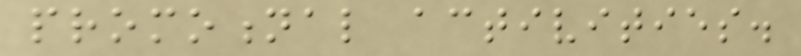promotional activities.
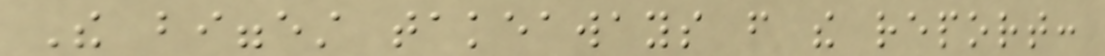The biggest takeaways from the report:
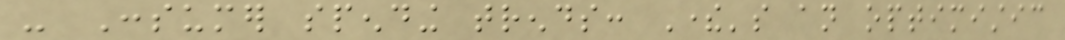- Consumer spending trends: There's an optimistic
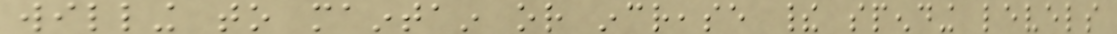willing to maintain or increase their spending levels
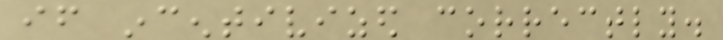if incentivized correctly.
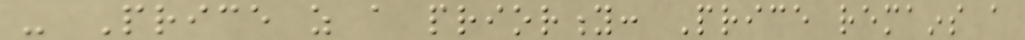- Price as a priority: Price remains a
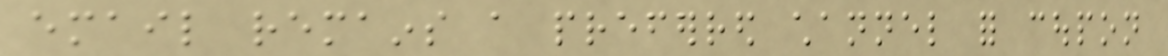email remains a preferred channel for coupon
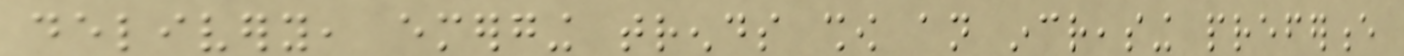delivery, emerging trends show an increasing preference
